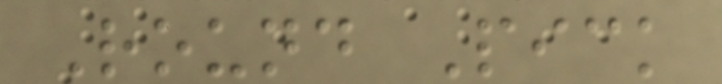Round Pick
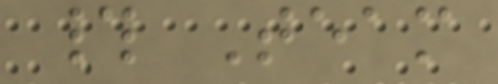# Team
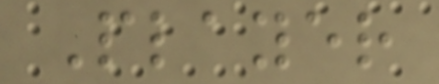Player
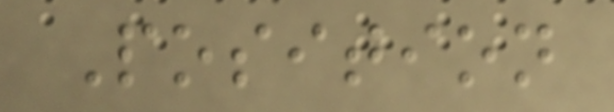Position
